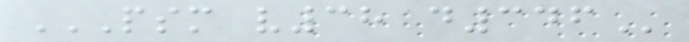PSM V38 D346
